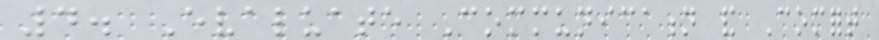4. Evaluate Communication and Comfort
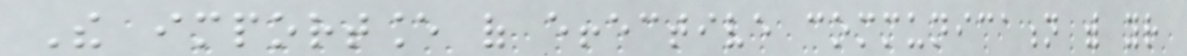The importance of effective communication with your
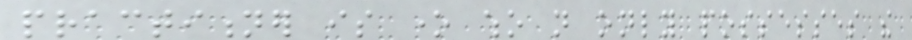practitioner is one who not only possesses the
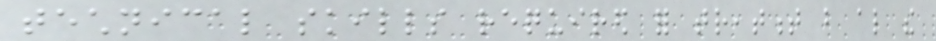technical skills required for treatment but also the
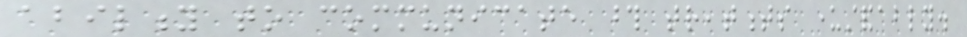ability to communicate those treatments understandably.
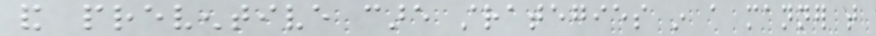and preventive care strategies in a manner that
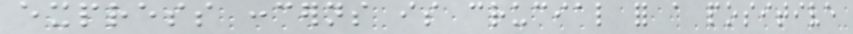express concerns is crucial for a positive
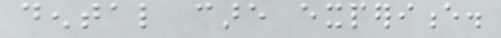dental care experience.
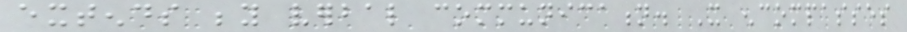extends beyond verbal communication. It encompasses
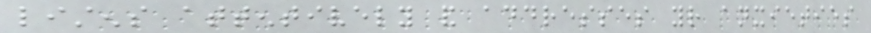listens attentively and addresses your anxieties
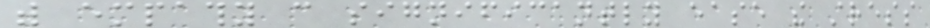with empathy can significantly ease the stress
